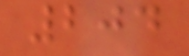204
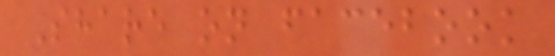Share on facebook
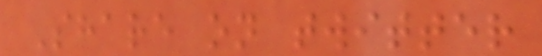Share on twitter
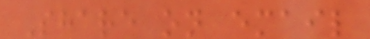Share on email
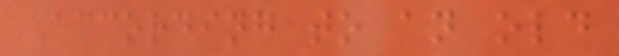According to an old
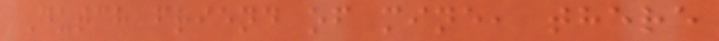Dutch friend of mine, there
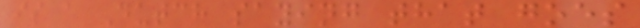is a Dutch saying that goes
